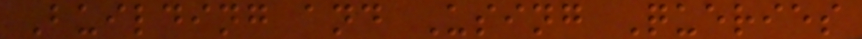Building and Using Queries
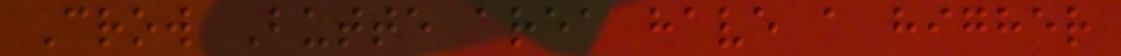Crow Butte area have a higher
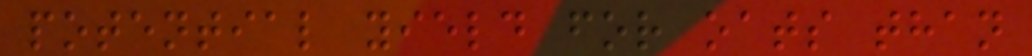potential yield for oats than
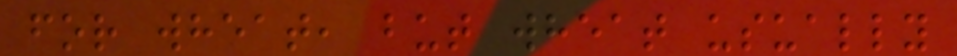for wheat, but wheat usually
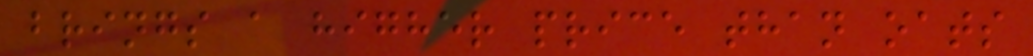brings a higher price than oats
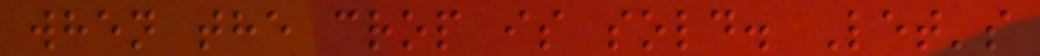when the crop is sold. Let's
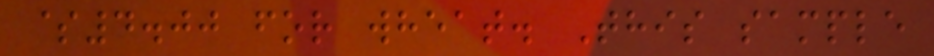$4.00 for wheat. This sample
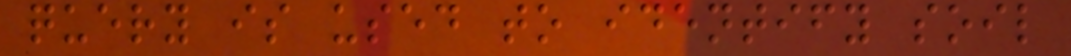query is used to identify soil
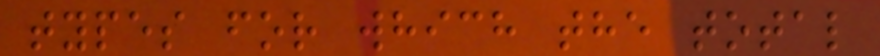types for which the total
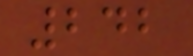242
